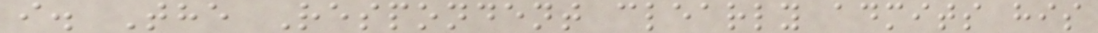i. The Respondent clearly admits his
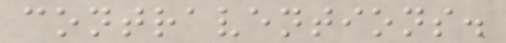contraventions.
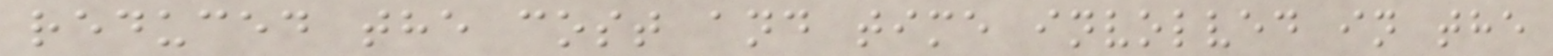reduced the cost and time involved in the
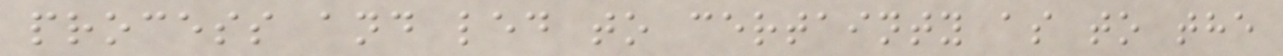process and led to certainty as to the
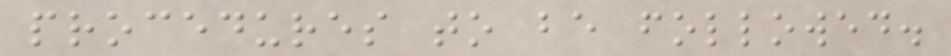procedures to be followed.
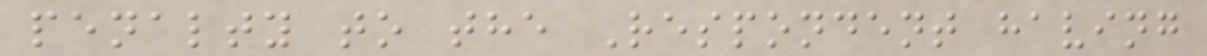penalty to the Respondent having
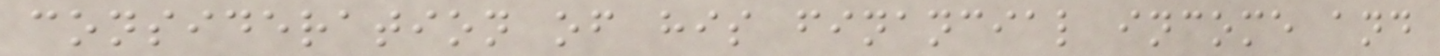consideration of his financial income and
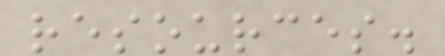resources.
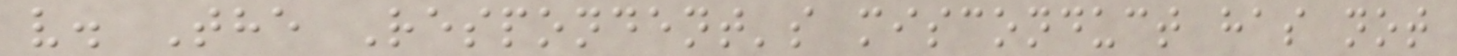v. The Respondent's misconduct has not
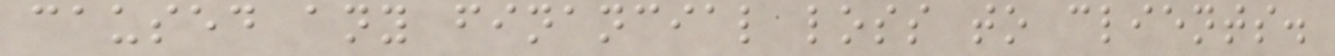caused any financial loss to clients.
